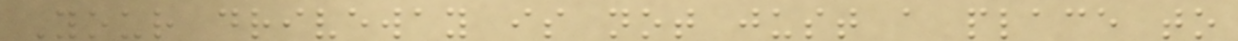Your driveway is not just a place to
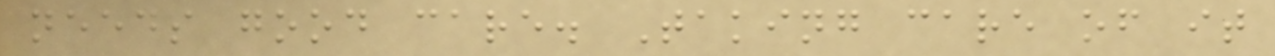needs good care. Taking care of it
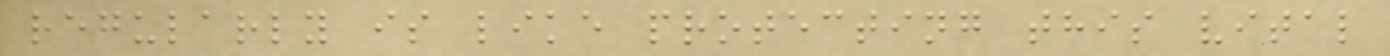regularly is like protecting this vital
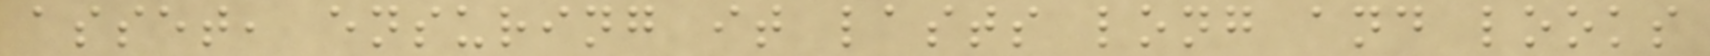asset, ensuring it lasts long and looks
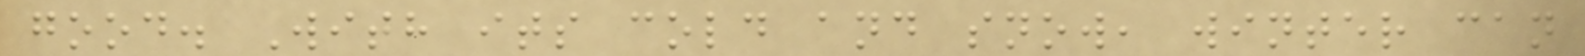good. With its cold and snow, winter can
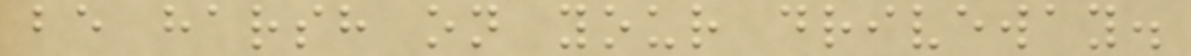be harsh on your driveway.
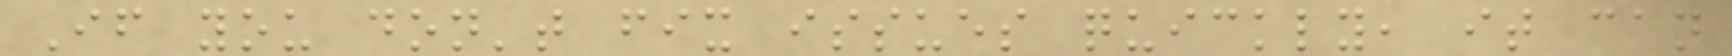If you don't fix issues quickly, it can
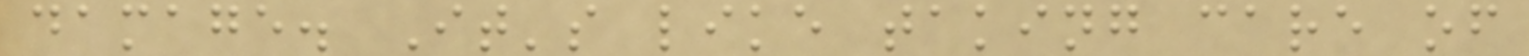damage. It's like taking care of
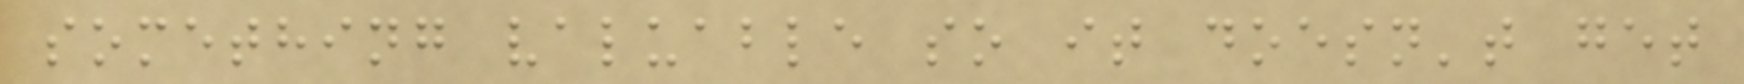something valuable so it doesn't get
